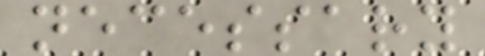necessary
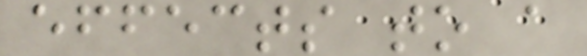effects to a
